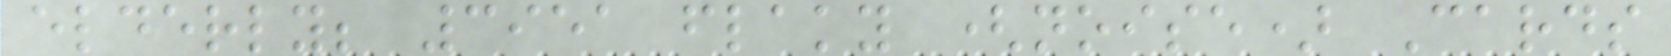elderly; 3951 flaky (noise) Cards
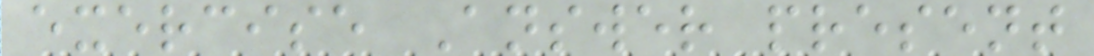exercise Answer present
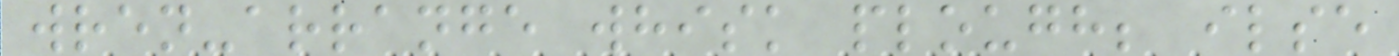wren-arrange whisk plough; ilse
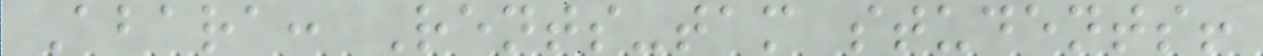Abara: Rents-tam students!
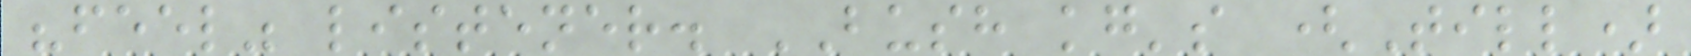"feel" listener. BUSH kg's (Till)
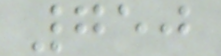750
